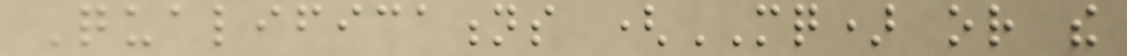Qualifications (MQ) or the
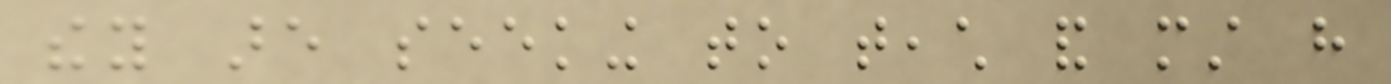they are seeking to teach and must have
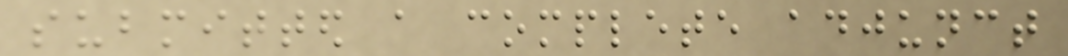submitted a complete adjunct
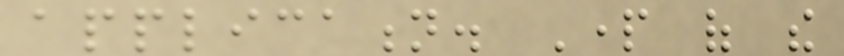application. Part of the
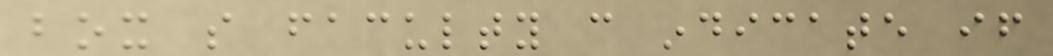box so faculty can indicate if
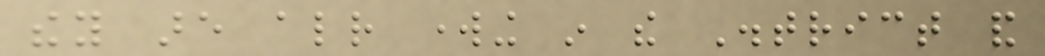they are already working in the District and
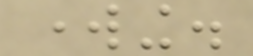working.
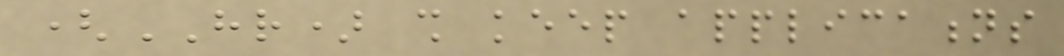(HR) shall keep applications
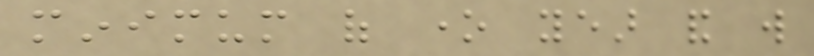minimum of one year and will
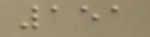151
